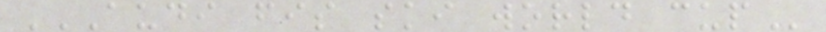AUDI FIS SKI WORLD CUP
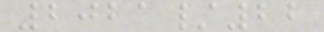2021/22
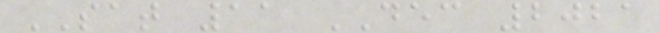SAT 11 DEC 2021
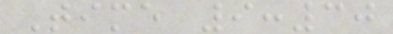Time 9:30
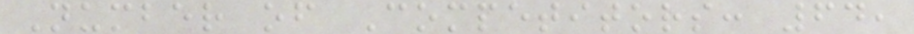Number of Competitors: 64,
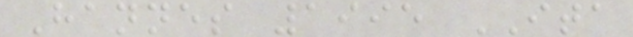Hannes 1995 ITA
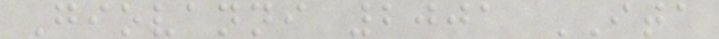Giovanni 2001 ITA
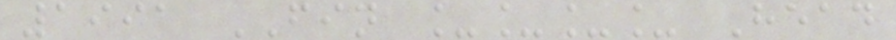1991 FIN ____ Head
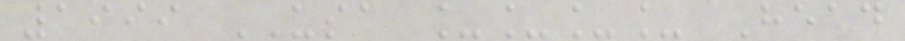1999 USA ____ Head
